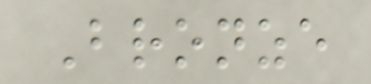Bronze
